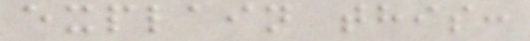explain this:
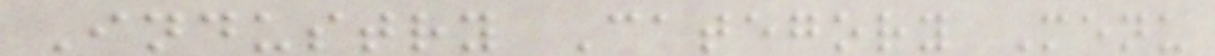Industry Category Menu
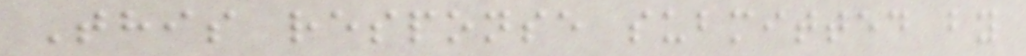This response submitted by
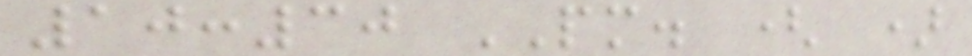10:30 PM. ( )
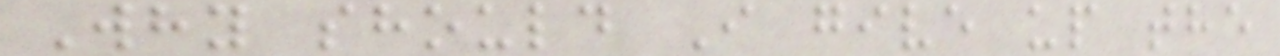Why should I give up the
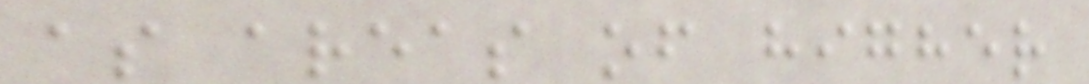as areas of higher
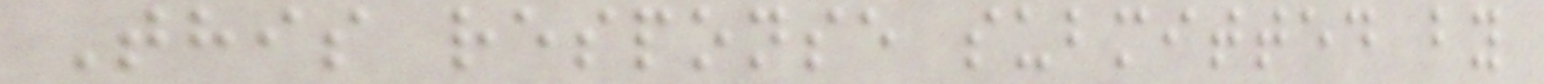This response submitted by
